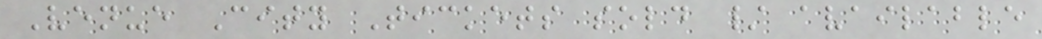Venue City Tickets sold / available
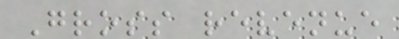Gross revenue
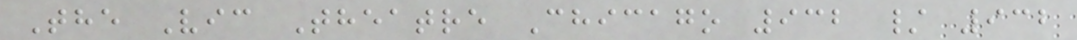The Vic Theatre Chicago 932 / 932
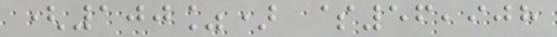(100%) $56,908
